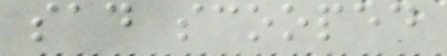sad scooped
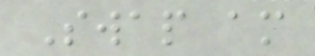Swap am
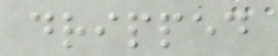dripped
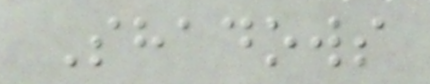Shadows
